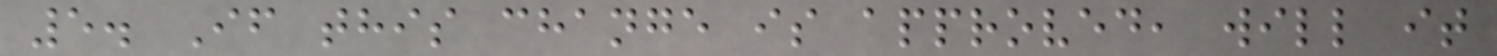5. If this change is approved, will it
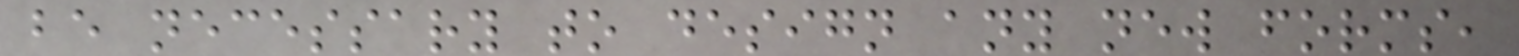be necessary to design any new forms,
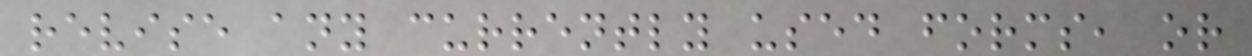revise any currently used forms, or
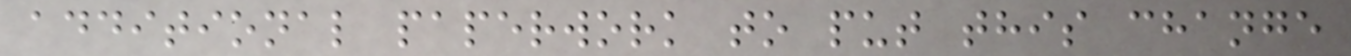additional paperwork to put this change
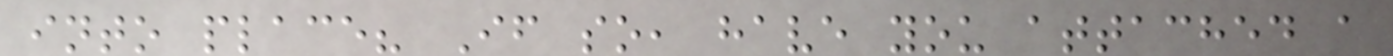into place? If so, have you attached a
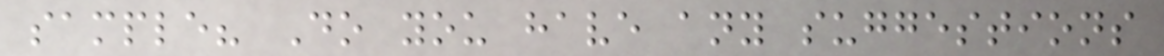sample? Do you have any suggestions
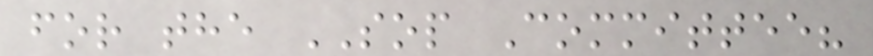for the SOP Committee?
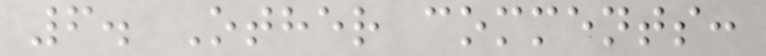6. Other comments:
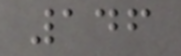146
